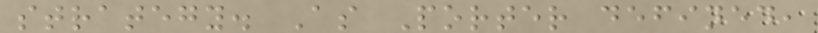strategy. As Porter defined,
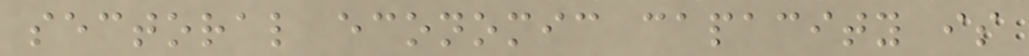sectoral economic capacity is
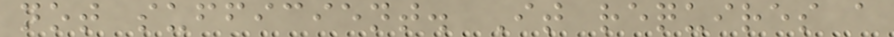not sufficient. It requires a
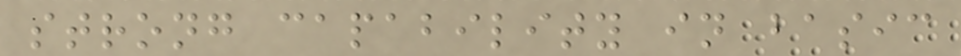strong capability in basic
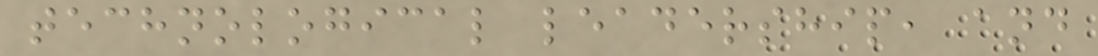technological leadership, and
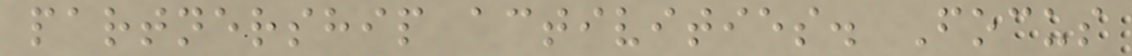partnership activities. Focus
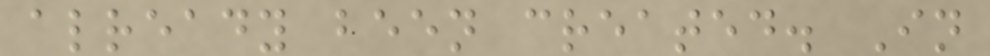already been created. In
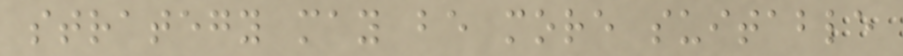strategy may be more suitable
